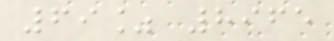69% 8965
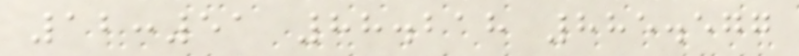12:51 88.218 885.577
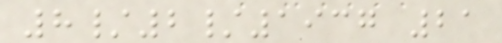8/2/1937 21
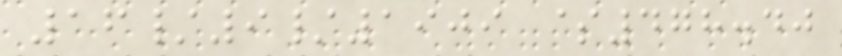16/9/1909 $478.40
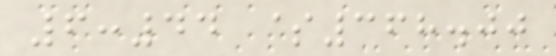6:44 $368.00
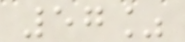57%
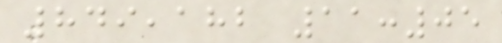849,182 11:05
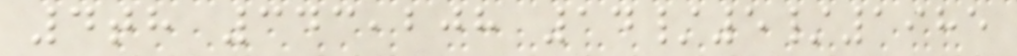4th 343,208 14/5/1985
